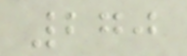270
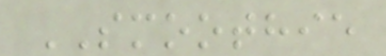SMOOTHIE
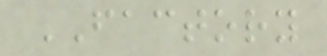FACTORY
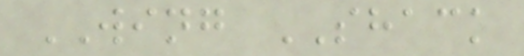WING SHACK
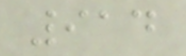914
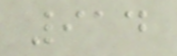914
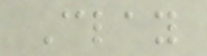Clay
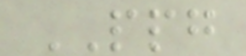PPG
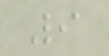9
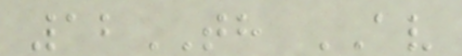12TH AV
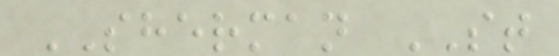SHERMAN ST
